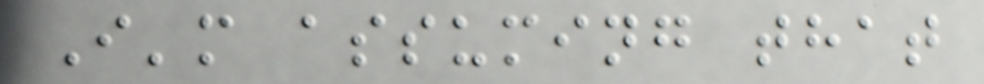I'm assuming that
